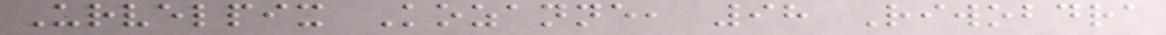Urvelpix Kozanne, 98 Riwobdra
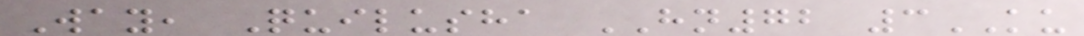Way, Quilusha HN72 3KU
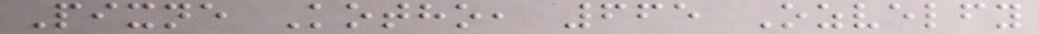Pixne Kotho, 665 Ozvelfy
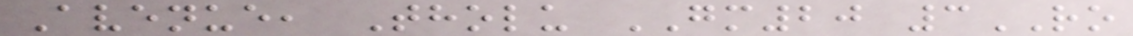Avenue, Tholu GM20 3RO
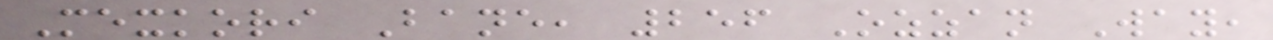Mexkori Bane, 256 Ozzan Way,
